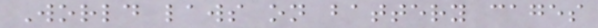World laws on battery cages
